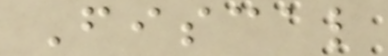Fiscal
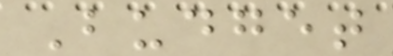Budget
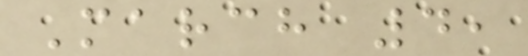March 4,
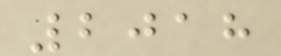2018
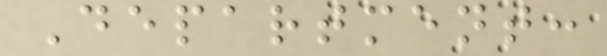Department:
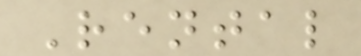Rental
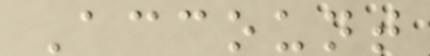Account
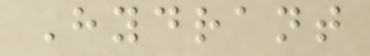Hydrant
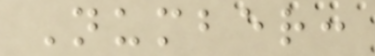Number:
